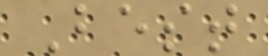Best
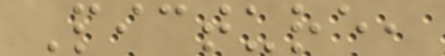Picture,
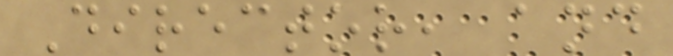Director, and
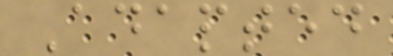Adapted
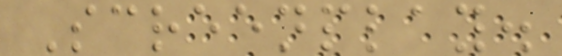Screenplay.
